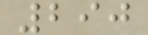290
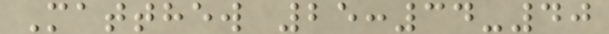Matthew 25:34-40
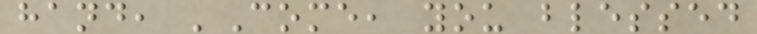hand, 'Come, you blessed
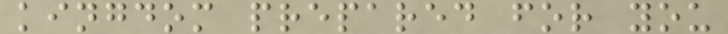kingdom prepared for you
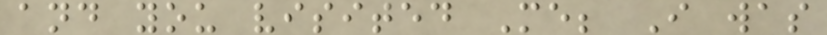and you visited Me; I was
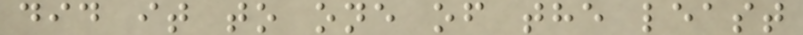did it to one of the least
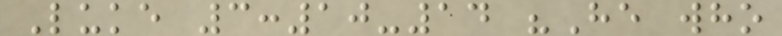Luke 3:10-14 "He who
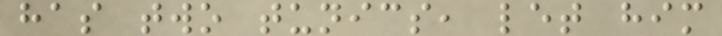has two tunics, let him
